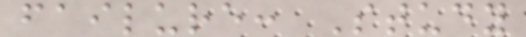failure: Study
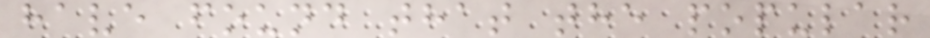have found that the popular
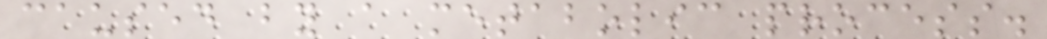caused by a metabolic process.
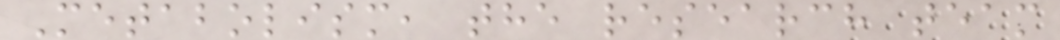Metabolism, the research team
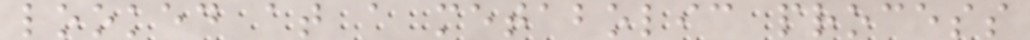looked at a metabolic process
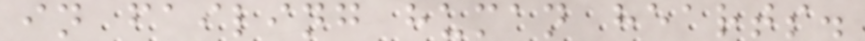in failing human hearts.
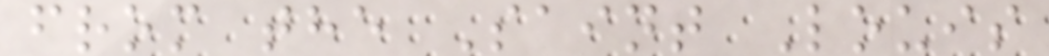from the Saint Louis
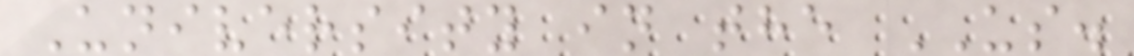University in the US.
